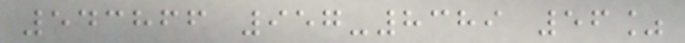543866 957-8389 56%
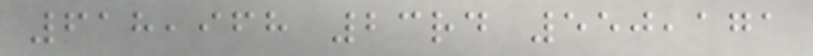618,968 23rd 550,171
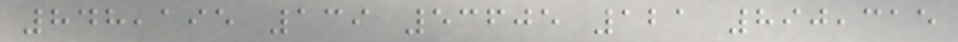848,195 139 53605 121 890,315
